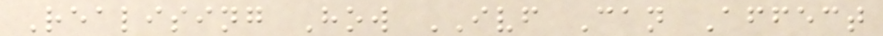Realising How IVF Can Affect
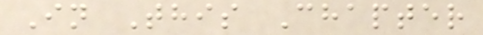In This Chapter
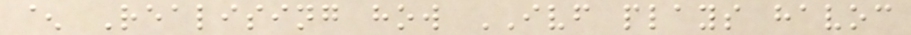^ Realising how IVF plays havoc
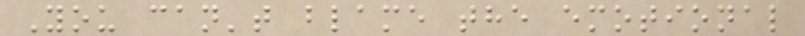You can't blame the emotional
